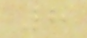8
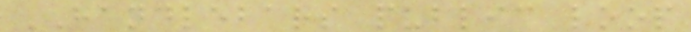HANDLEBARS public loop
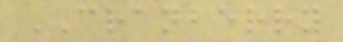CRANBERRY
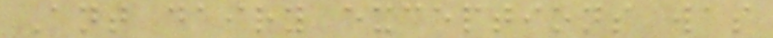Ant dairy exceptions was
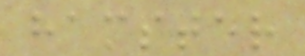hamster
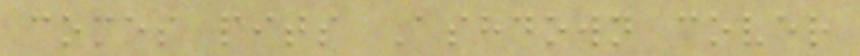comes pits Ashdown cover
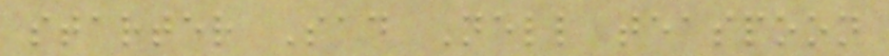starter Sad Nell teaspoon
